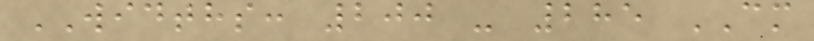WIDTHS: 200 - 285 CM
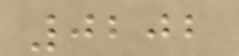0202
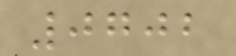0702
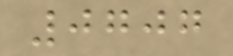0707
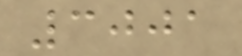3001
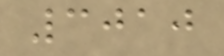3010
